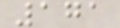171
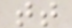tt
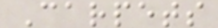Carpets
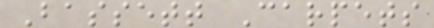Bassett Carpets
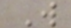W
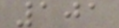101
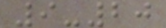9-20
